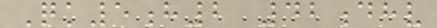Qk5h2 42dhv
